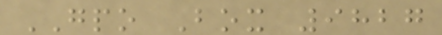GPO Box 9827
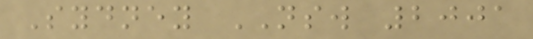Sydney NSW 2001
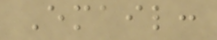Email:
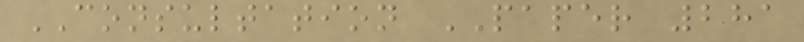CONSULTATION PAPER 281
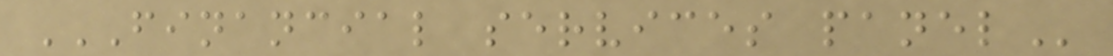FINANCIAL SERVICES PANEL
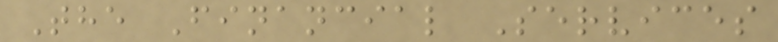The Financial Services
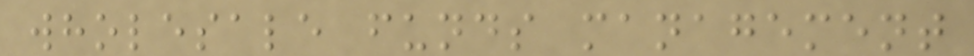wholesale funds management
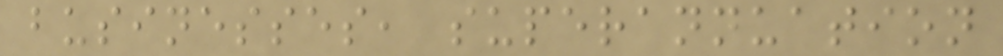businesses, superannuation
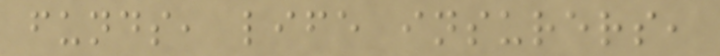funds, life insurers,
